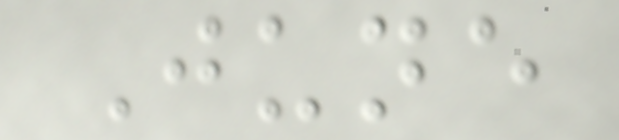June
